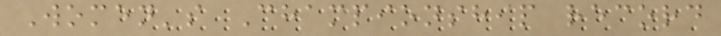Women's Championship record
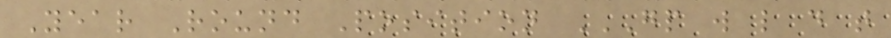Year Round Position GP W L D T
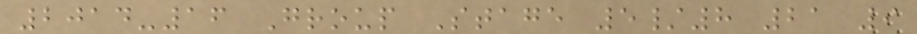2014-16 Group Stage 5/8 21 9
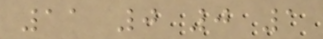11 0 0 1
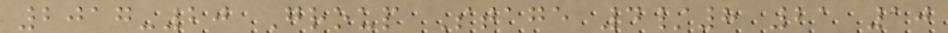2017-20 Group Stage 4/8 21 10
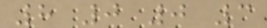8 0 0 3
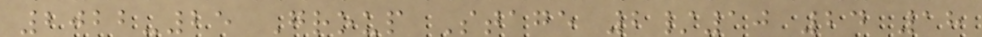2022-25 Group Stage 2/10 24 18
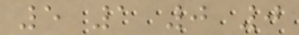5 1 0 0
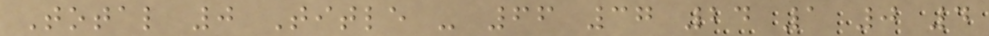Total 0 Title - 66 37 24 1 0 4
